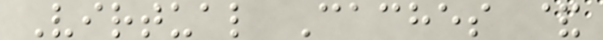Virtual Caches &
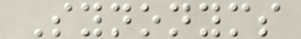Synonyms
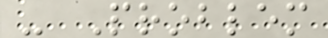- Problem
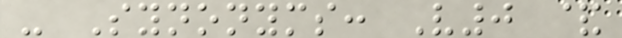- Synonyms: V0 &
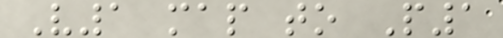V1 map to P1
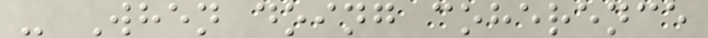- When doing coherence
